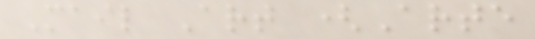Mail Art (Arte
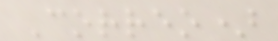Correo)
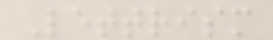Lettrism
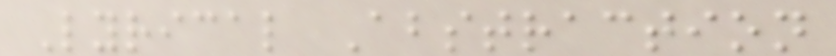Lyrical Abstraction
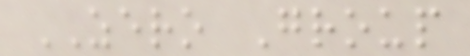ZERO Group
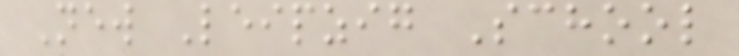New Leipzig School
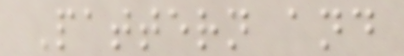Pattern and
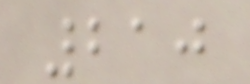210
